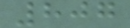807
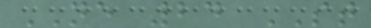NE 24 ST
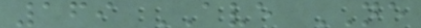169 AVE NE
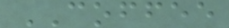COFFEE
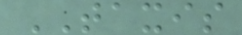TAXIS
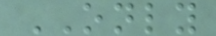ONLY
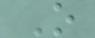O
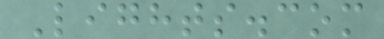Lights.com
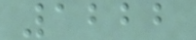1222
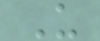U
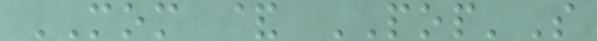MOM & POP'S
